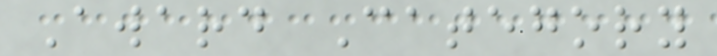Award Category
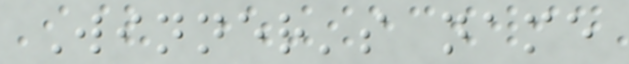Winner's name
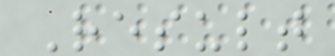Result
